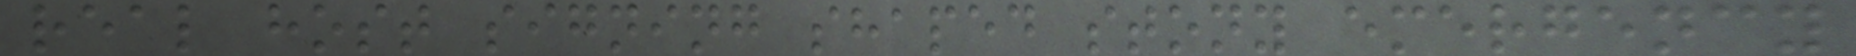real host signing shaped stony emergency
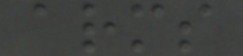arms
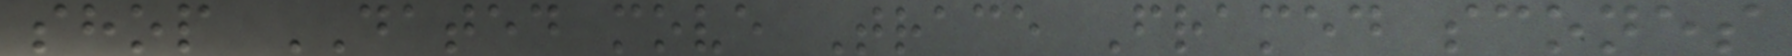shop DATED move Trace Framed scones
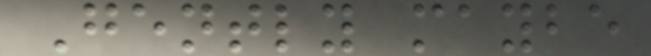Gently maybe
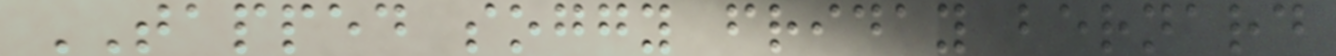TAPPED soggy friday bernard
